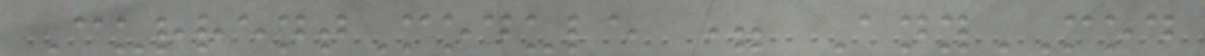CurrentModule = AnyMOD
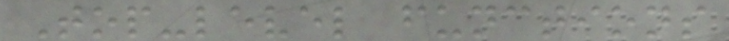Top-level functions
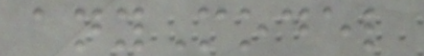anyModel
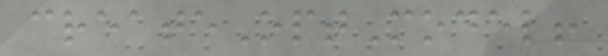createOptModel!
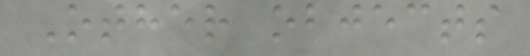Other objects
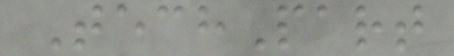TechPart
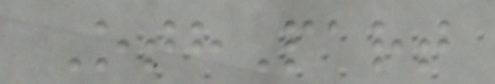OthPart
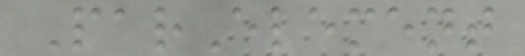ParElement
